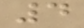4
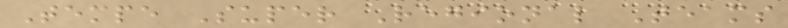Tempe Super Regional Teams
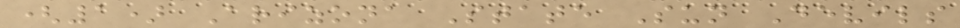(1) Arizona State Sun Devils
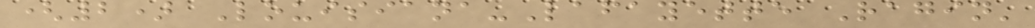(2) Louisiana-Lafayette Ragin'
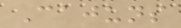Cajuns
